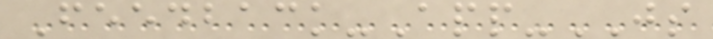Feedback-App-JS
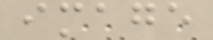image
